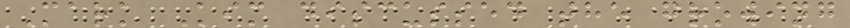Mark Kim discussed the growing
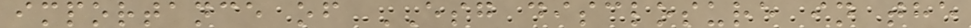importance of ESG disclosure in the
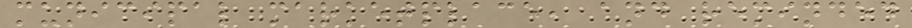municipal marketplace, and reminded
